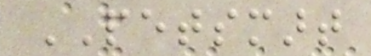PETSMART
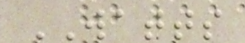WATTS
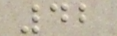42
